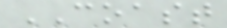COAST
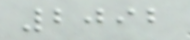2092
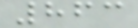863
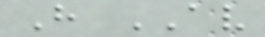H AV
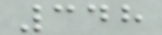348
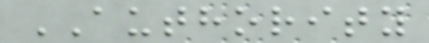AUTHORITY
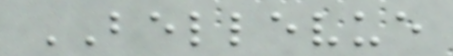BELLEVUE
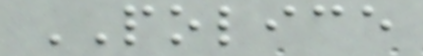POLICE
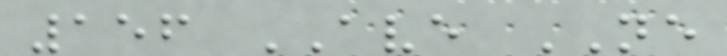156 AVE NE
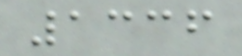1336
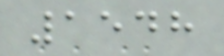1548
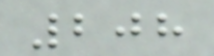208
